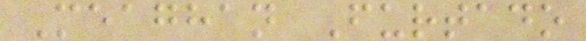Meaghan Furtado
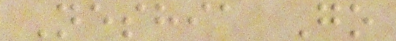Neshia Go
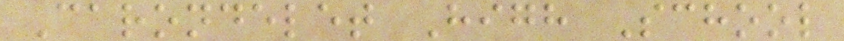Carondelet High School
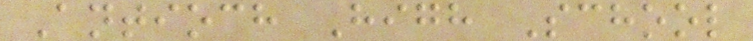Antioch High School
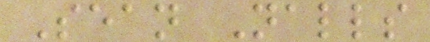Sean Nalls
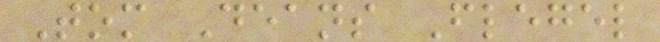Tom Deans Flegel
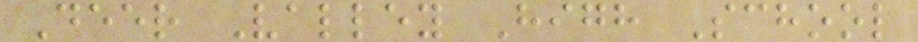Deer Valley High School
